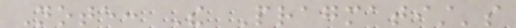Note: The Pragmatist's
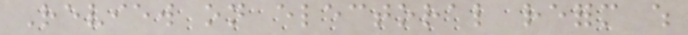Review on electoral reform which
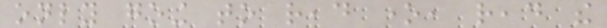only going to read one, read the
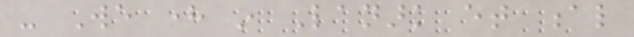- We here in Lanark et al
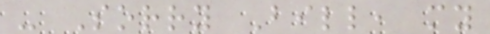- Sorry Bill, my
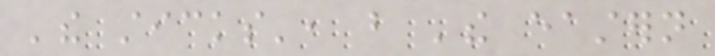'the sticks', but 'the eastern
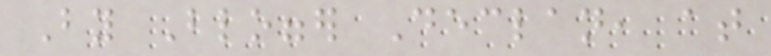By Blogger Declan, at
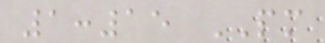1:15 PM
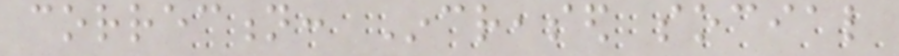correction: Increased social
